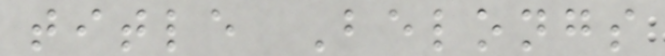title Belongs
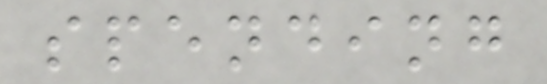spending
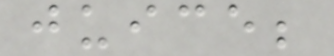juice;
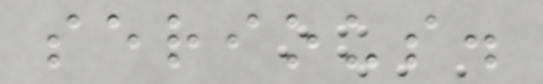serious.
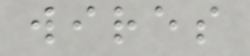wires
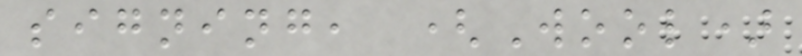signing, (Wool)
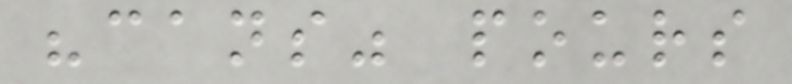"cans" pours
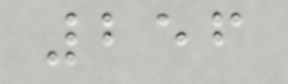256
